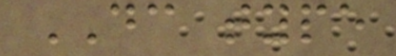DC type
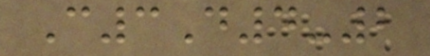C3D4-2
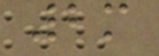2m
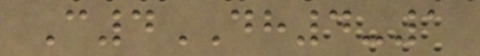C4DH4-1
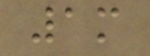1m
